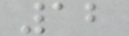12
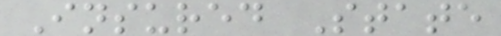Insured State
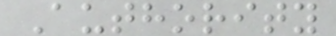Authority
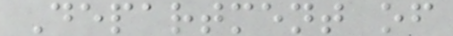Department of
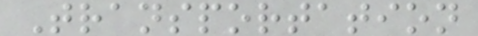Transportation
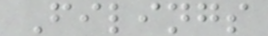Filings
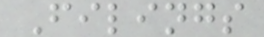Filings
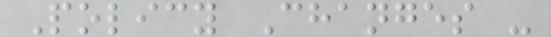Policy Changes -
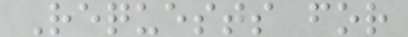Requests for
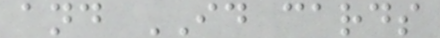and ID cards
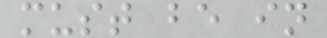must be in
